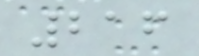216
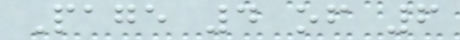Page 4 of 6
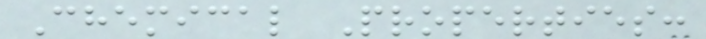Chemical Properties:
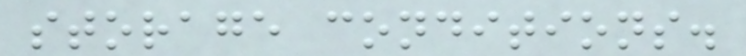storage conditions.
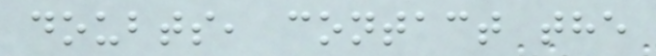doubts, contact the
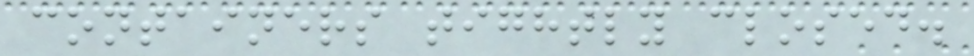containers tightly closed.
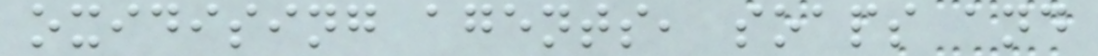oxidising agents, soaps and
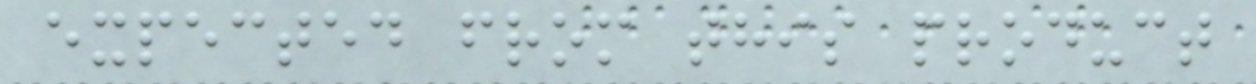expected from this product
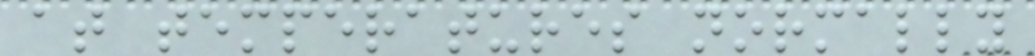at temperatures normally
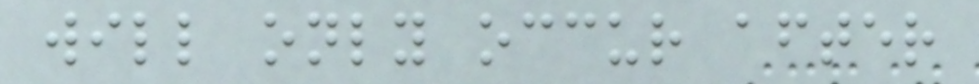will only occur after
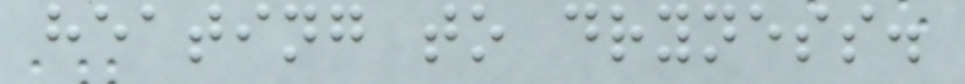heating to dryness.
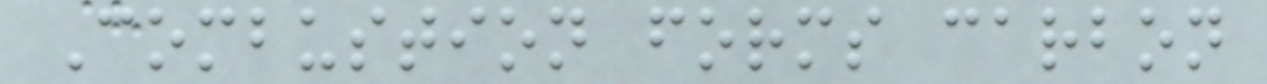Combustion forms carbon
